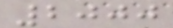2000
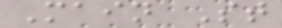Main St
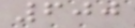600
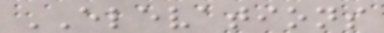ELEVATIONS
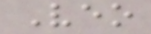Veo
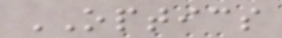OPTICS
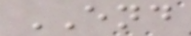END
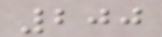200
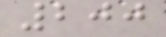200
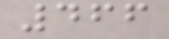466
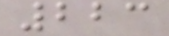223
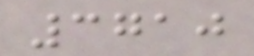3710
